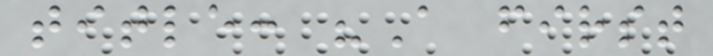title: "A first
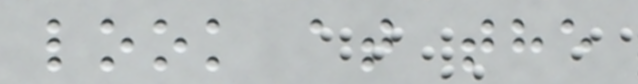look at the
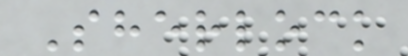Sherlock
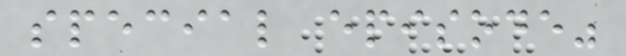special episode"
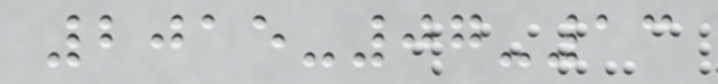2015-07-13
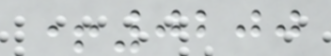+0200
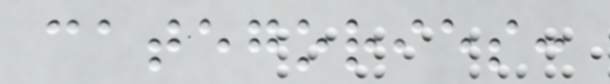categories:
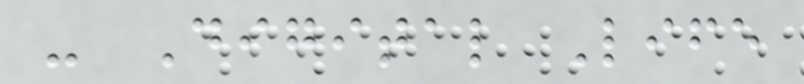- Digital Life
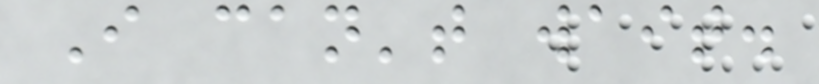I can't wait.
